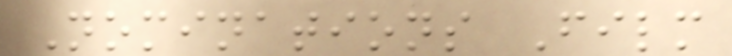Nominations Film
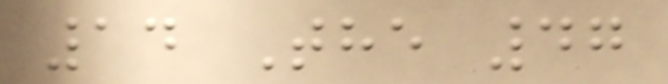14 The 47
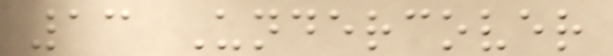13 Undercover
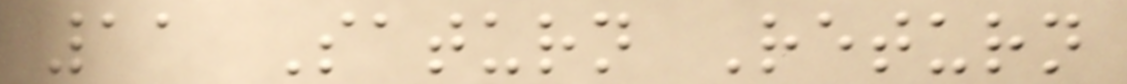11 Saturn Return
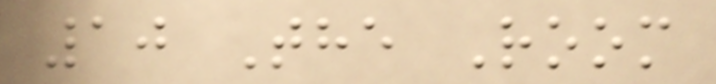10 The Room
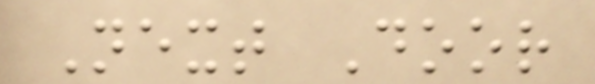Next Door
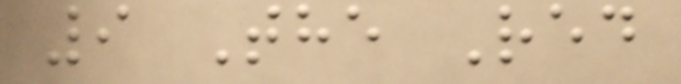9 The Red
